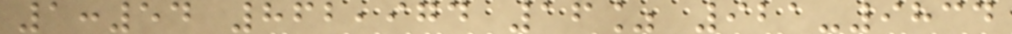1:54 862,974 16% 921-9834
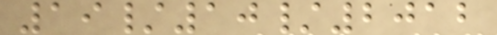19/10/2012
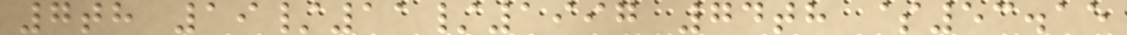7th 19/11/1997 74th $53.15
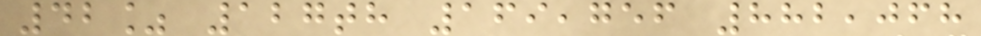42% 127th 169,756 882,068
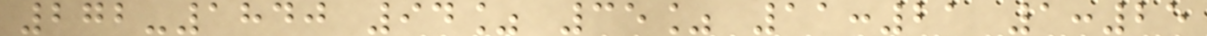272-1840 94% 35% 11:21 1:25
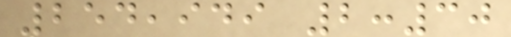254,949 2:30
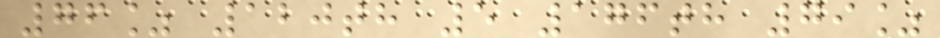76% 120th 5 176th 79%
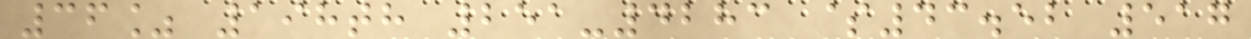36% 198th 251-4283 $43.52 517
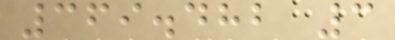369.482 3
